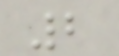2
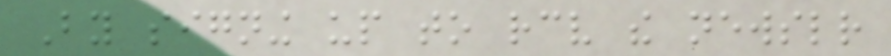By signing up to receive the newsletter
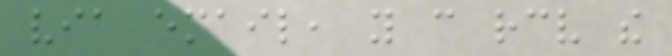via email, you can receive the
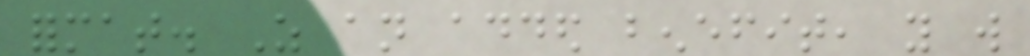format. As an added benefit, you will
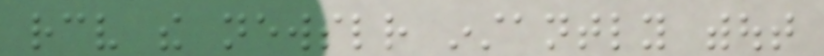receive the newsletter instantly without
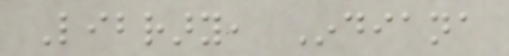Library, Indiana
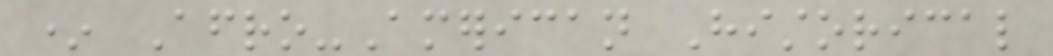* Afro-American Historical
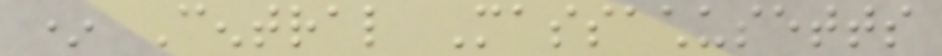* Central Massachusetts
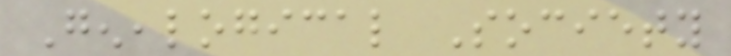Genealogical Society
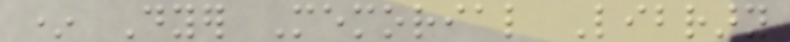* Dyer Memorial Library
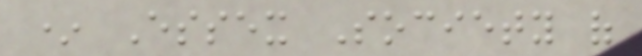* Essex Society of
